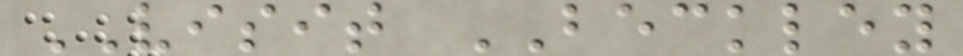VISIT BECKLEY
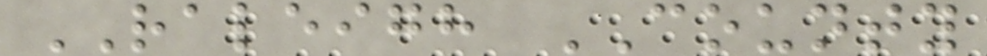RALEIGH COUNTY
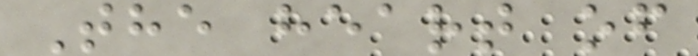The heart of
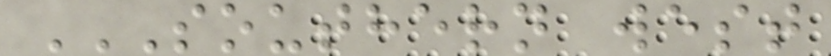SOUTHERN WEST
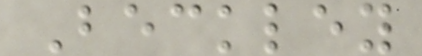Beckley
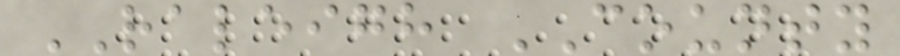RALEIGH COUNTY
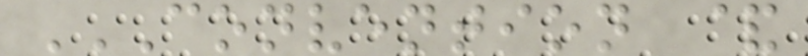CONVENTION &
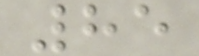85
